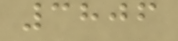3806
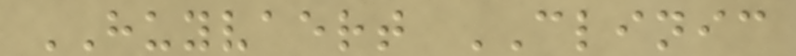HUYVAERT CLINIC
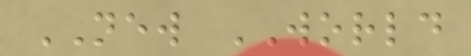NEW WORLD
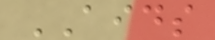AIDS
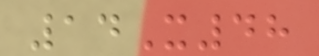14X48
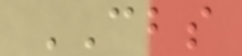CBS
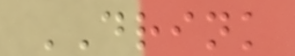DRINK
